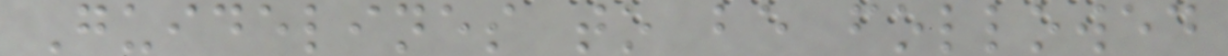Guidelines to be followed
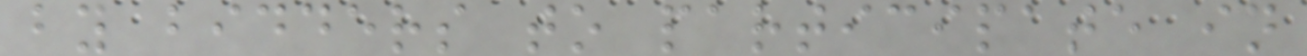by bidders to participate in
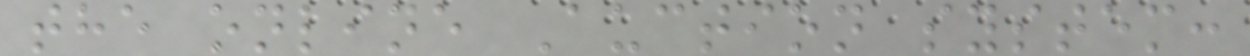the online Auction system:
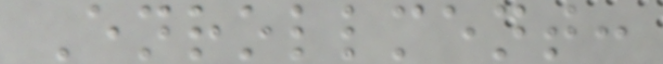Enrollment:
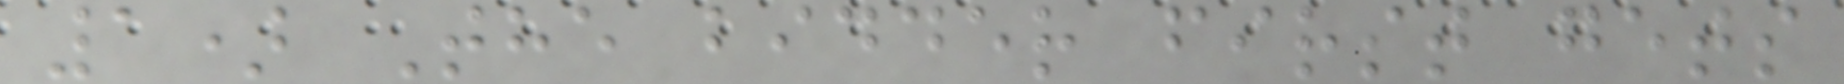1) The bidder first gets
